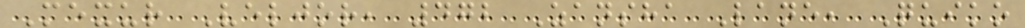Mexur Veljor, 472 Zansha Lane, Quiko
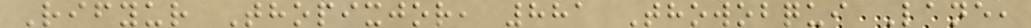Rifyur Thopixjor, 881 Thowobqui Lane,
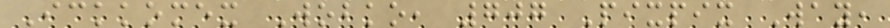Ickkomex Wobko, 707 Pixpix Way,
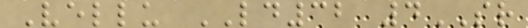Vellu LD32 4SR
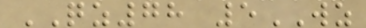QZ78 5WZ
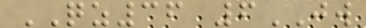QZ36 6JW
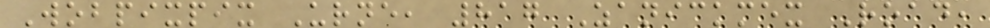Wobpixpix Urne, 817 Zanickmex Road,
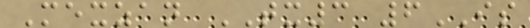Mexzan TX3 6IS
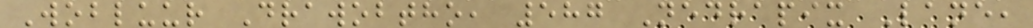Wobluur Drawobtho, 587 Nedrapix Lane,
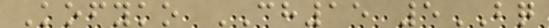Kofyko CH15 5BQ
